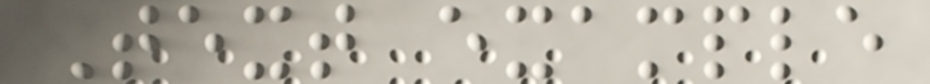Text example
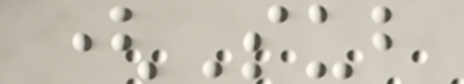(Sub
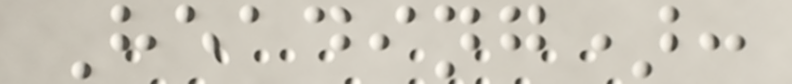Heading):
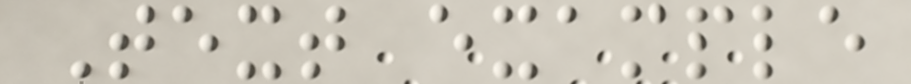Text example
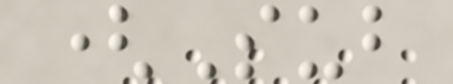(Sub
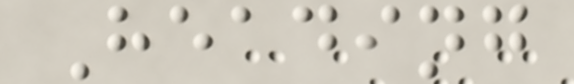Heading
